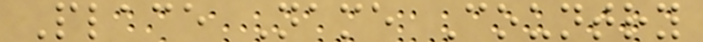Place Name Country
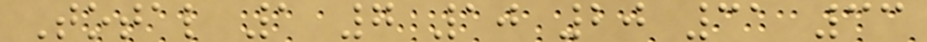Total 1 7 10 20 31 33
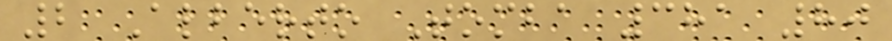2 Alberto Tomba 381 80
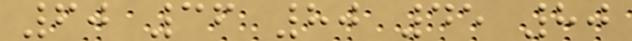60 36 80 45 80
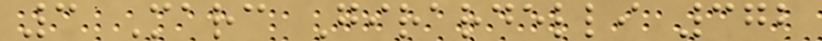3 Marc Girardelli 372
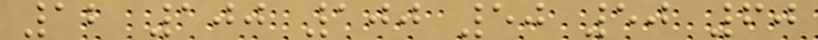12 100 100 50 50 60
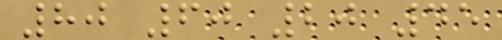80 60 20 45
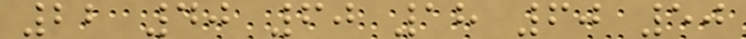22 40 60 18 60 50
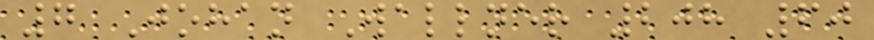7 Johan Wallner 208 60
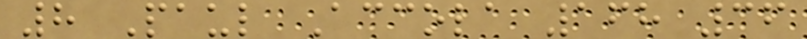8 Paul Accola 168 36
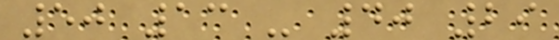50 13 - 40 29
